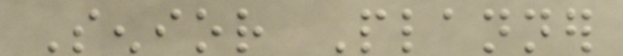Senior Planner
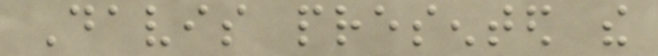Davis presented the
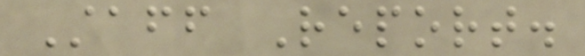Staff Report.
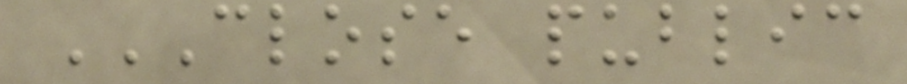CLOSE PUBLIC
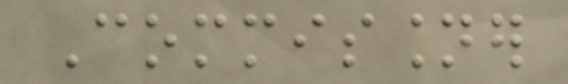Commissioner
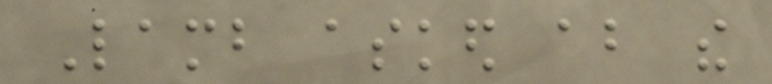Lamb asked about the
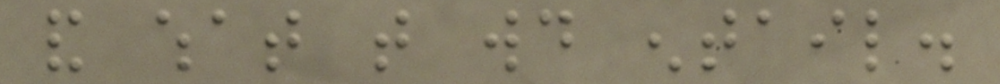and what that would entail.
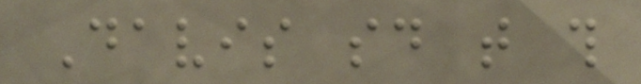Davis said that this
